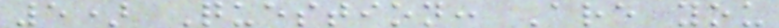5) Question: Are you
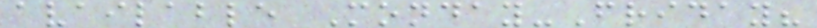available Monday-Friday?
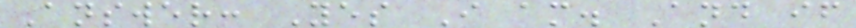Answer: Yes I am. And if
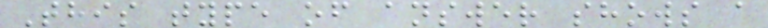This type of answer shows a
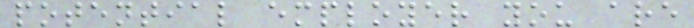potential employer you are
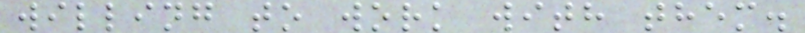willing to work with them.
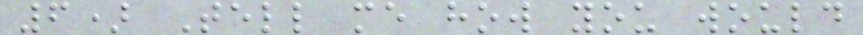6) Tell me how you would
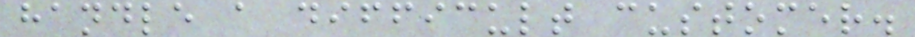handle a difficult customer.
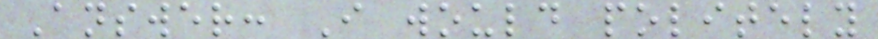Answer: I would politely
